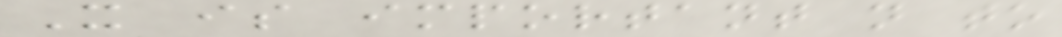It is important not to
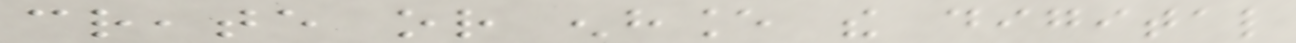create or enhance the digital
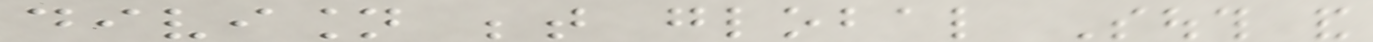division between global South and
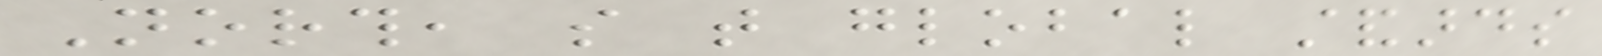North, so that global standards
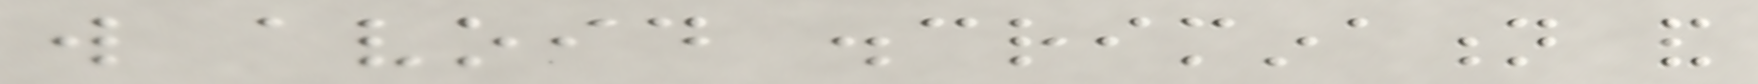will avoid discrimination and
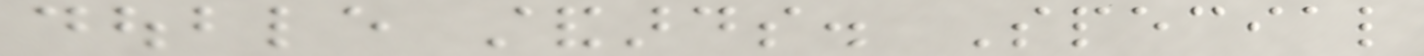double standards. Special
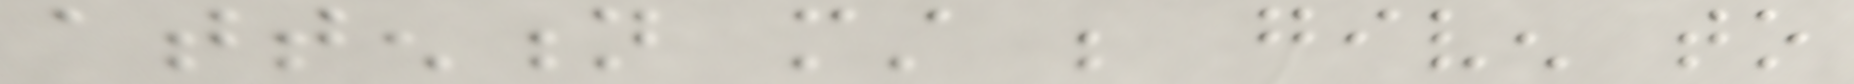attention must be given to
